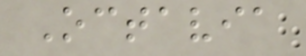Octavia
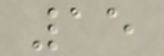15
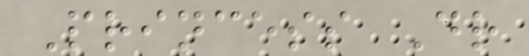Princess Dr
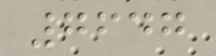7647
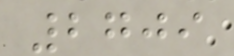2709
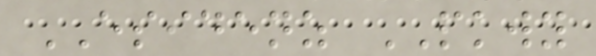ESIDENZ PKWY
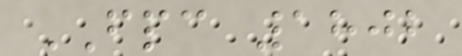FPC 1802
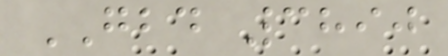GBD 3890
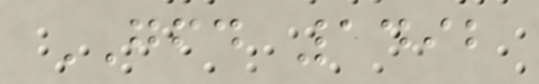GFD 1492
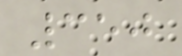350
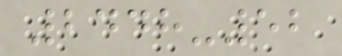2448-52
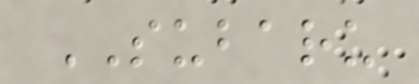SUBARU
